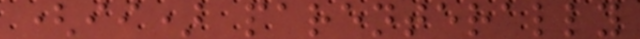(ii) parenterally
